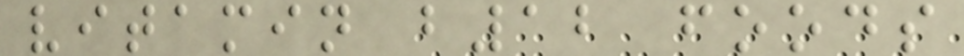vitamin b12 foods
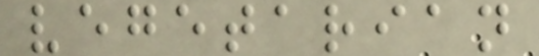vegetarian
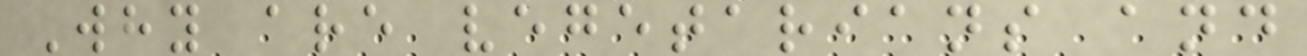Why are vegetarians and
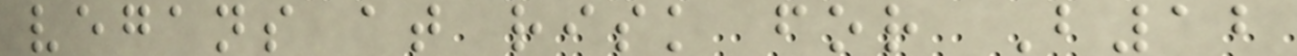vegans at risk for B12
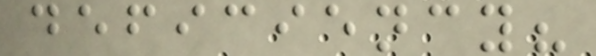deficiency?
